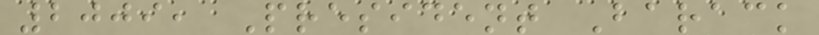2009, President Barack
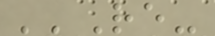''Re-
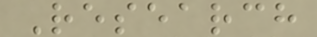Research
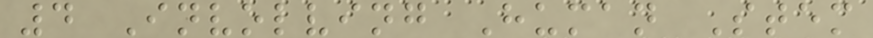4 Involving Human Stem
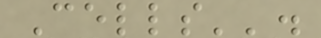Cells''.
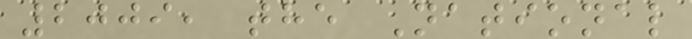2009, the National
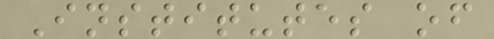Institutes of
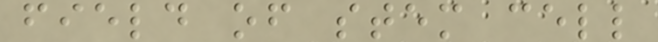field of stem cell
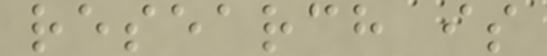research is
